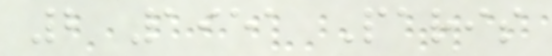2 1951 Paris
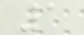1
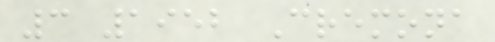3 1952 Cremona
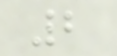2
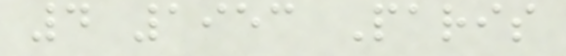4 1953 Paris
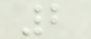2
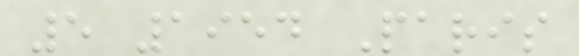5 1954 Paris
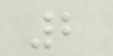2
